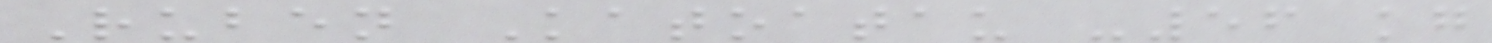Ruben Katoatau -56 kg
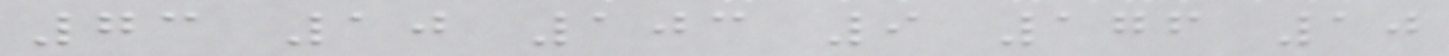73 10 103 9 176 10
